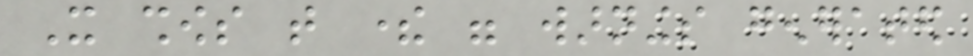It shows that there were warnings generated
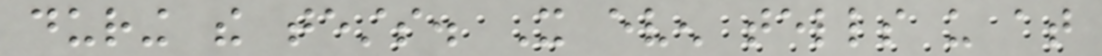during the tests. It even tells us at
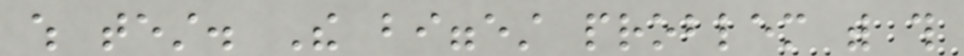which test. The biggest problem with this
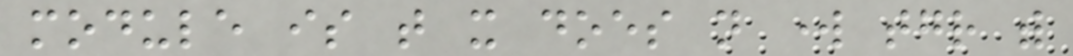module is that it does not work together with
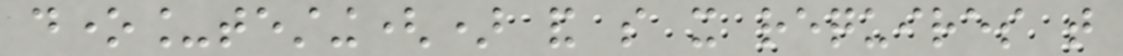done_testing() and so it requires that
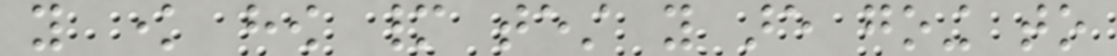you know how many test you are going to
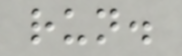run.
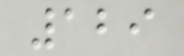129
